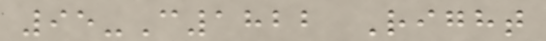95-C1822 Right
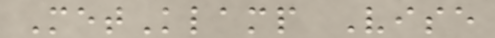MetKlamp Vise
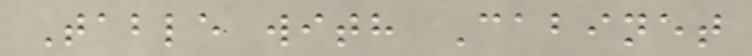Table with Cabinet
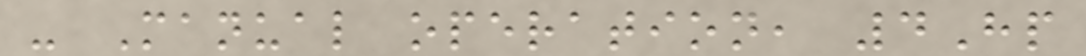- Manual operation, 4Hp
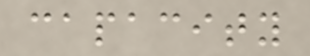capacity
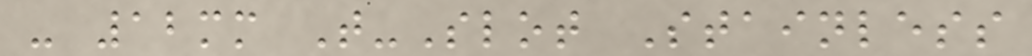- 12mm T-Slot Stainless
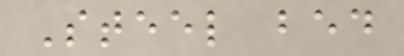Steel bed
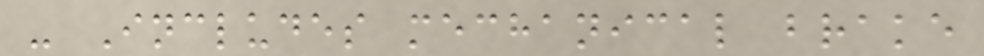- Includes mechanical brake
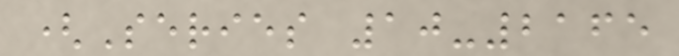(Series 10-2165
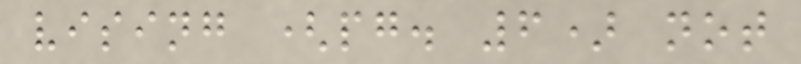vising (pg. 6) not
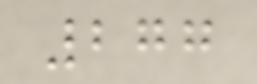277
